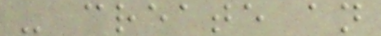- create an
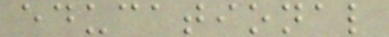educational
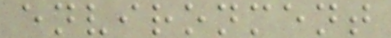environment
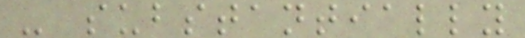- substantially
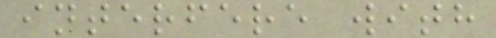interfere with
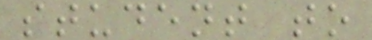student to
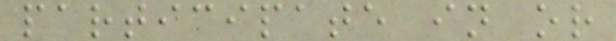participate in or
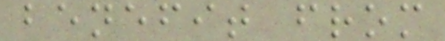benefit from
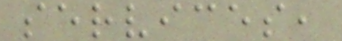services,
